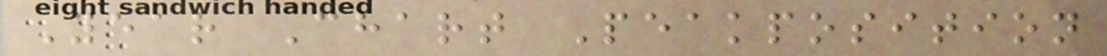Year Chart Peakposition
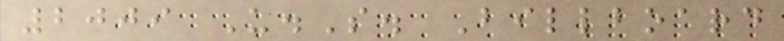2009 U.S. Billboard
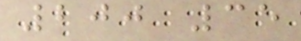200 35
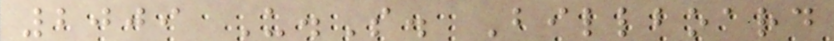2009 U.S. Billboard
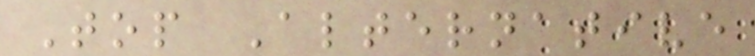Top Alternative
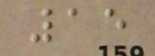15
